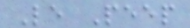Le Peep
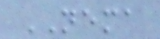NEMA
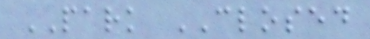PARK CLOSED
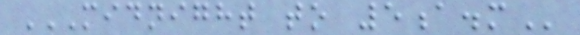MIDNIGHT TO 5A.M
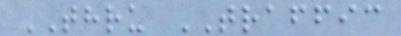THRU TRAFFIC
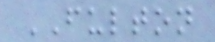FULTON
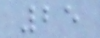25
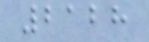2128
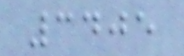3405
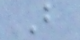B
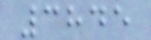3845
